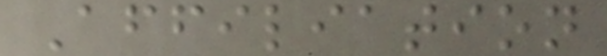Affiliation
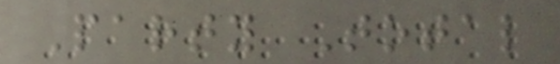Party Total
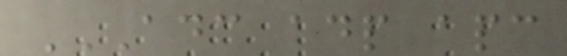ADC ADP APC
